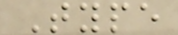Type
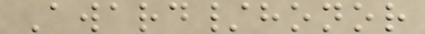Award/honor
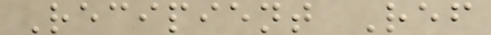Recipient Ref
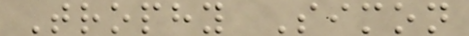Trophy Simon
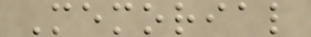Memorial
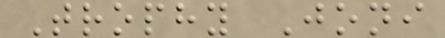Trophy Joni
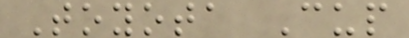Toyota Cup
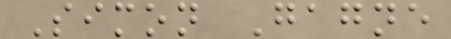Simon Gagne
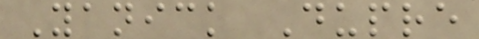Yanick Dupre
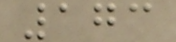173
